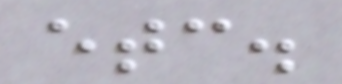etc.
